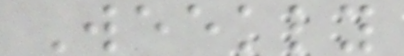Weekly
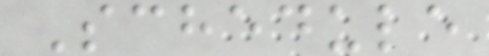Schedule
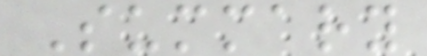Summary
